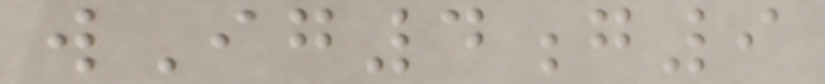wIg4g9
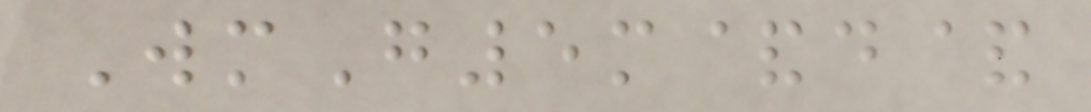WmG5m&d&
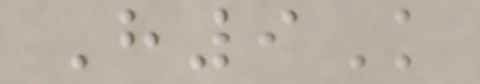H9K
